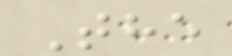The
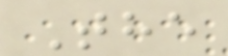The
